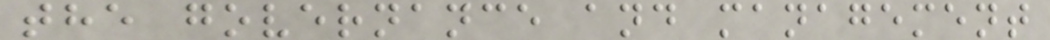the governance and management
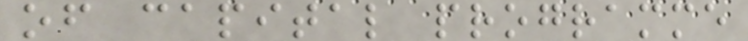of capital programme
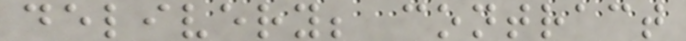delivery; contract
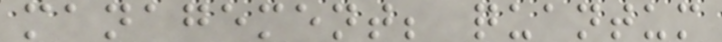management; quantum
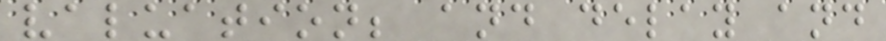valuation; and delay and
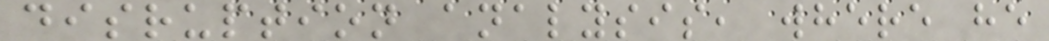disruption analysis, where he
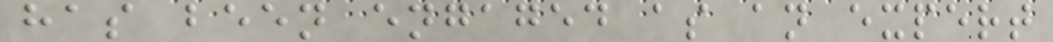has been engaged as an expert
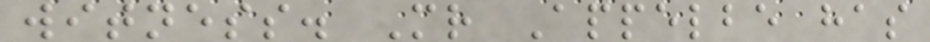witness. Mr Appelbe has
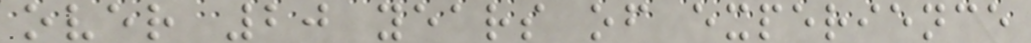over 20 years of experience
